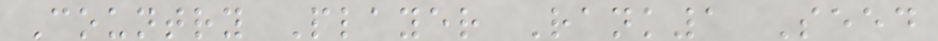Country Player Rank1 Seed
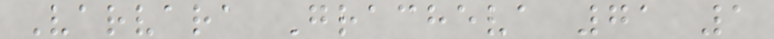Varvara Gracheva 71 1
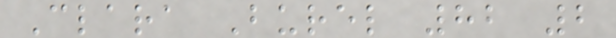Clara Burel 82 2
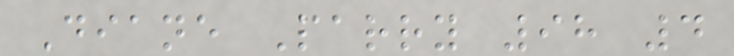Diane Parry 98 4
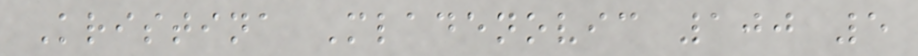Kristina Mladenovic 100 5
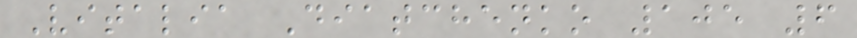Vitalia Diatchenko 105 6
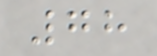78
